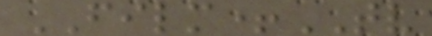FILM+TV
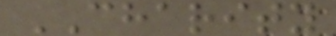CHARITY
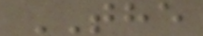THE
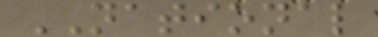NATIONAL
